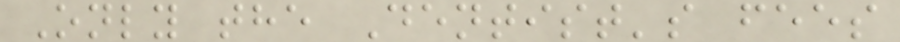Only the Dentist's fees
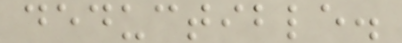deductible.
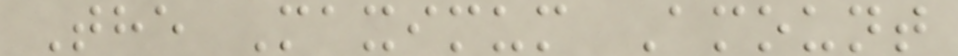The Maximum Amount
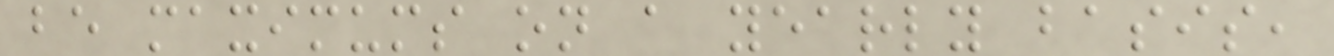be maximums on a yearly basis,
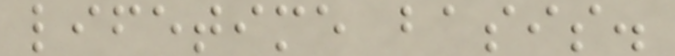lifetime basis.
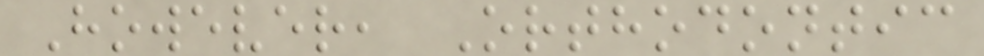However, Orthodontic
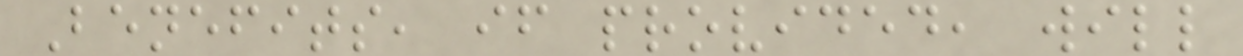Benefits, if provided, will
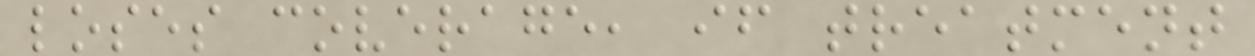loses coverage, if treatment
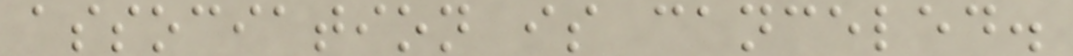association is canceled.
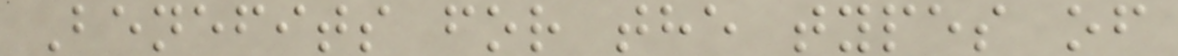Benefits for the types of
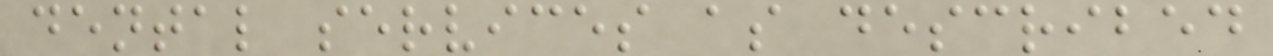dental services as described
